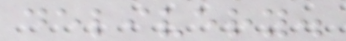delivery.
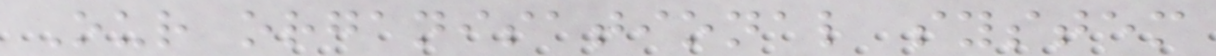Our organisational system
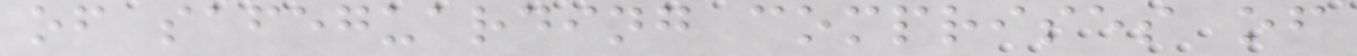of safeguarding comprises of
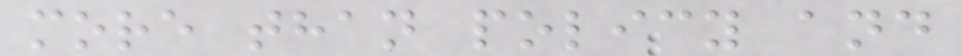more than policy and
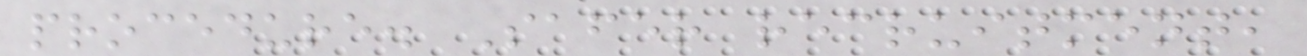procedure. Safer recruitment,
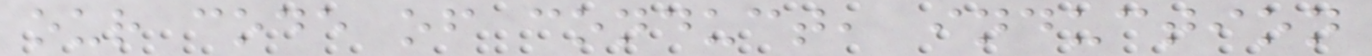our code of conduct, induction
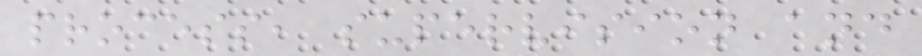process, supervision and
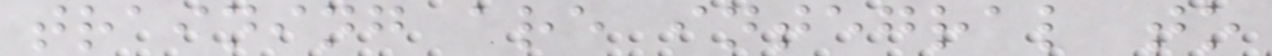training are integral to
